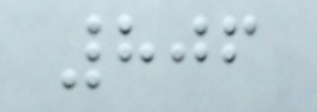806
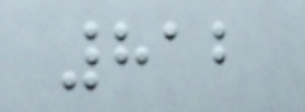812
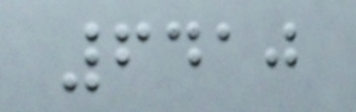6410
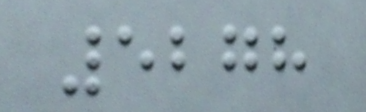5278
